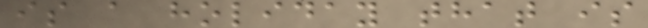is a holiday that is
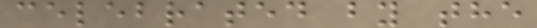celebrated by the
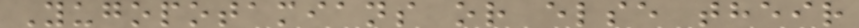Yugopotamians or else their
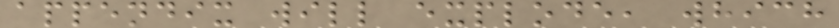appendix will explode, which
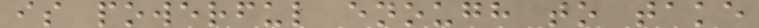is powerful enough to take
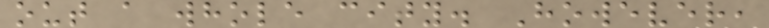out a whole city. However,
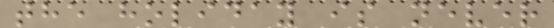the holiday is never
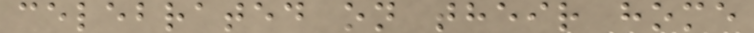celebrated on their home
